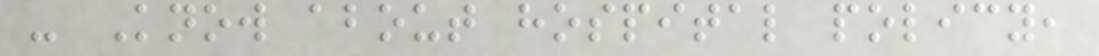- Know about hospital policy,
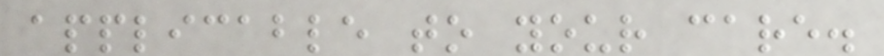applicable to your care.
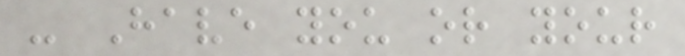- Have you or your
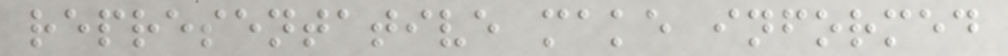representative make informed
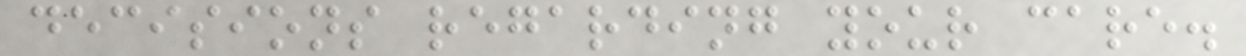decisions regarding your care.
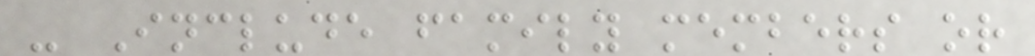- Include family members or
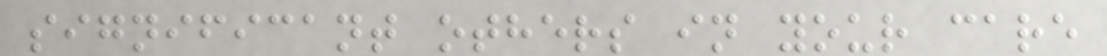significant others in your care
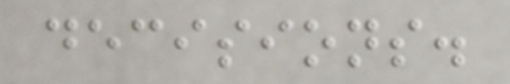decisions.
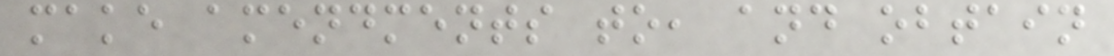make amendments to, and obtain
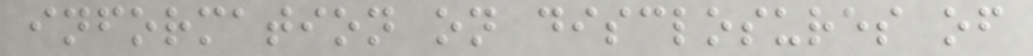information on disclosures of
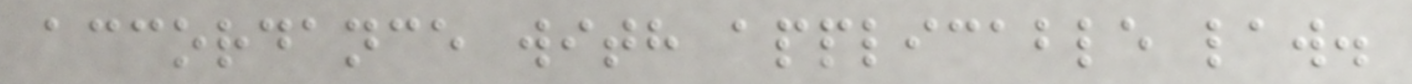accordance with applicable law.
